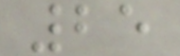25
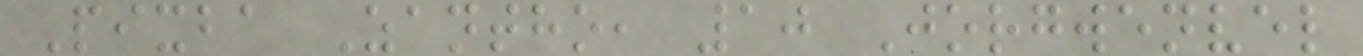Pixba Zantho, 10 Jorgwenvel
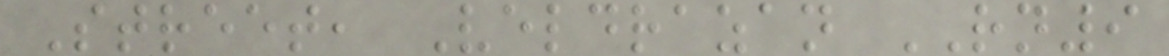Street, Veldrazan RN9
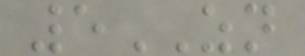5ZN
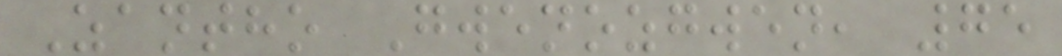Zantho Gwenozgwen, 75
